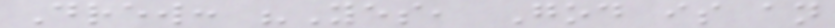Drew: "Yes, God is an
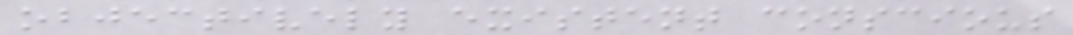objectively existent conscious
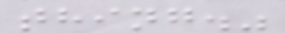thing."
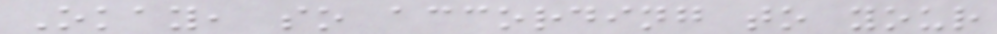Okay, so according to your
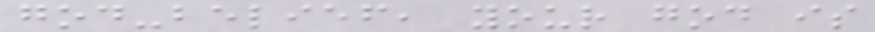god-belief, your god is
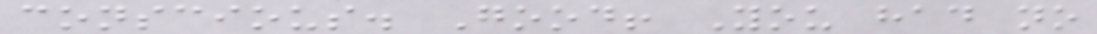conscious. Good! You had no
